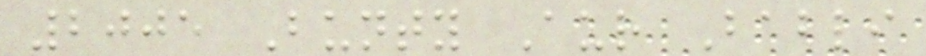2005 Bunty Aur Babli
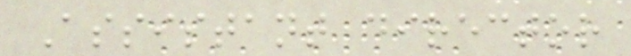Assistant director
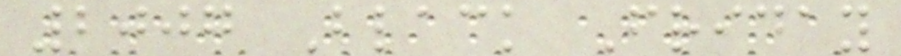2007 Black Friday
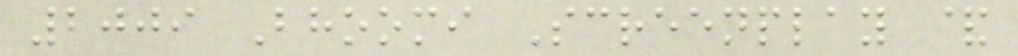2009 Bhoomi Screenplay &
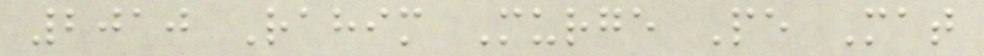2010 Rahim Murge Pe Mat
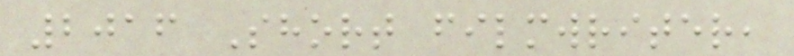2016 Short filmwriter,
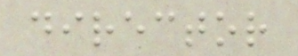director
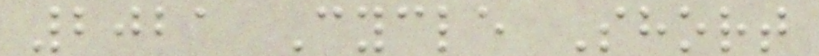2021 Cycle Short
